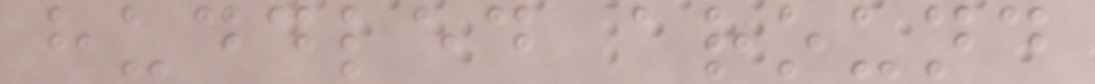huddled around
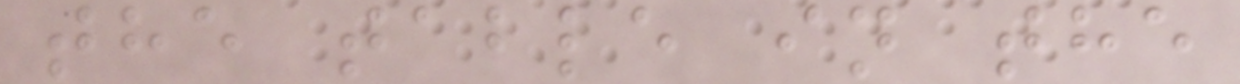the table in the
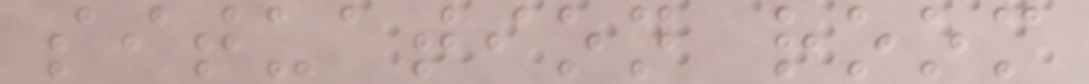situation room
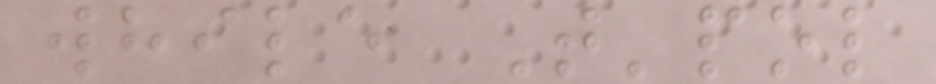while T'pol
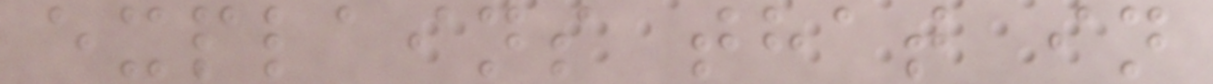explains that in
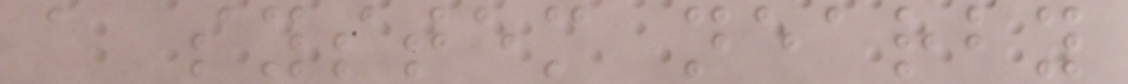a system nearby
